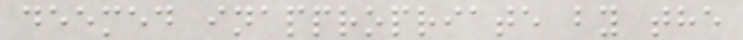deemed inappropriate by the
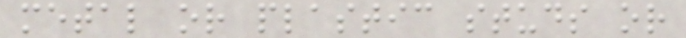metal or plastic studs or
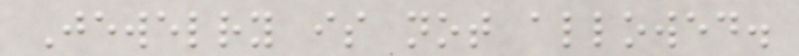Jewelry is not allowed.
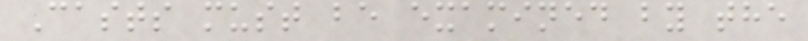Casts must be examined by the
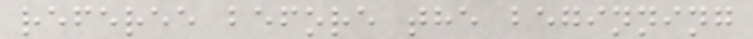referee before the beginning
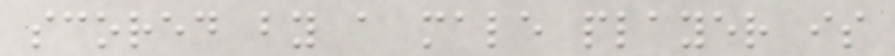scored by a male player is
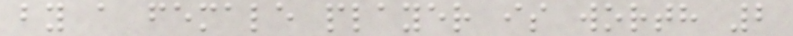by a female player is worth 2
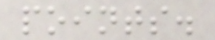points.
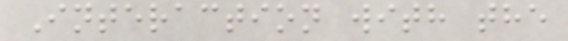Interaction with the
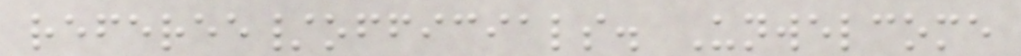referee/officials. Unwelcome
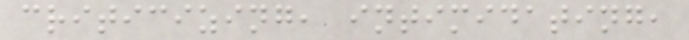criticizing, intimidating,
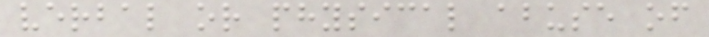verbal or physical abuse of
